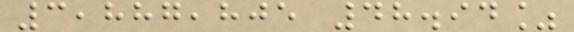3,887,805 48.94%
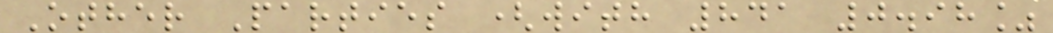Other Parties (with 841 0.98%
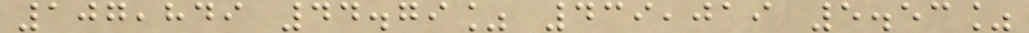107,849 44.79% 439,019 5.53%
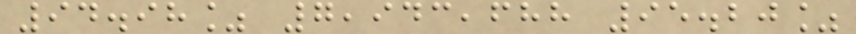94.98% 7,943,688 95.20%
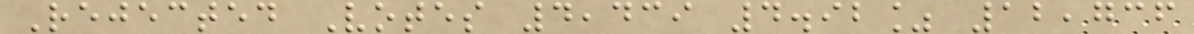Rejected Votes 4,439 4.92% 12,736
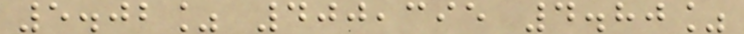5.02% 400,395 4.80%
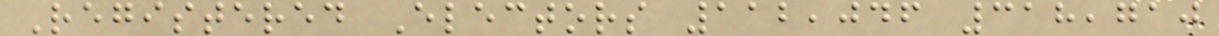Registered Electors 112,046 318,710
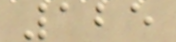125
